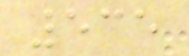535
